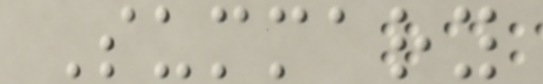Summary
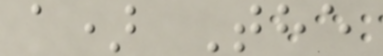a) The
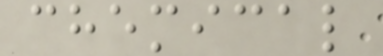chemical
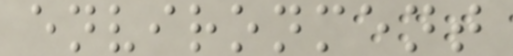environment
